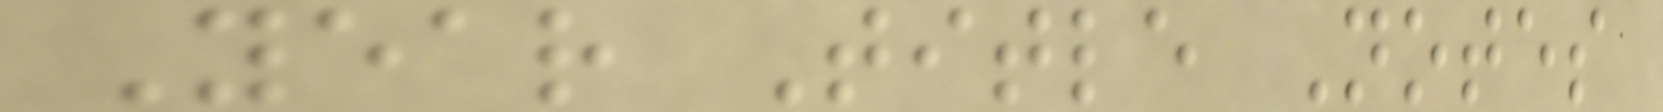Year Title Notes
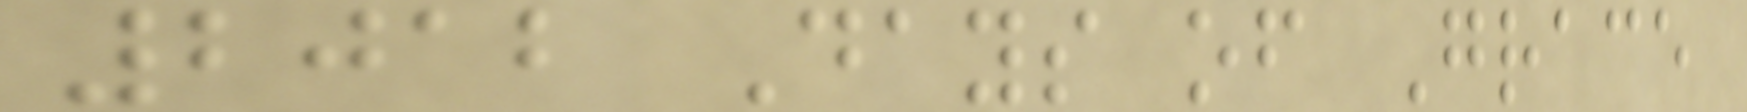2012 Days of Grace
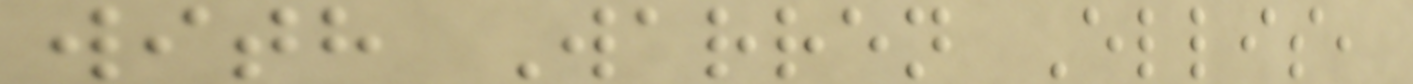with Warren Ellis,
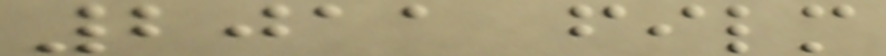2011 film
